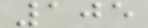105
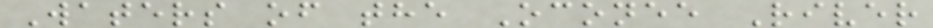Waters of the Oconee River
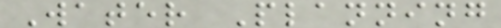Water Planning
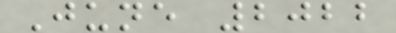June 2022
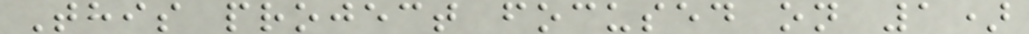This project focused on 1)
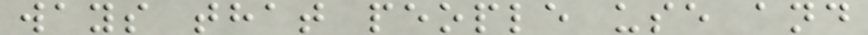ways that people use and
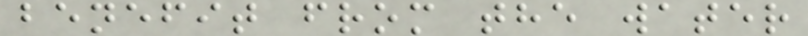benefit from the water
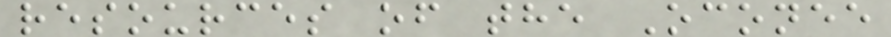resources of the Oconee
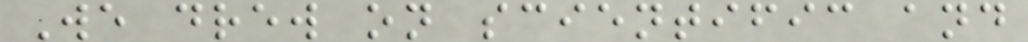We drew on scientific and
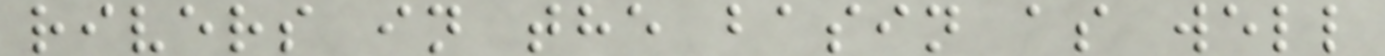rivers in the basin as well
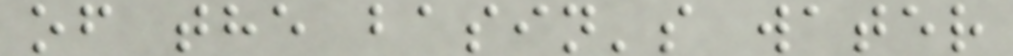of the basin's water
